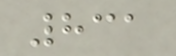831
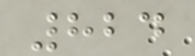824
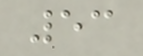53
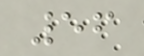56
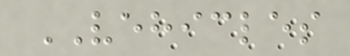VEHICLES
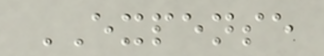EXPENSE
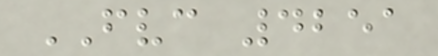FVC 4251
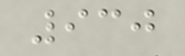930
